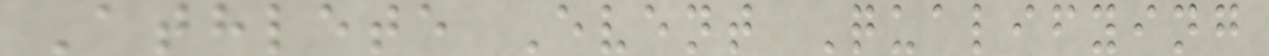Athlete Event Qualifying
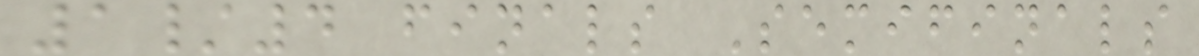1/4 finals Semifinals
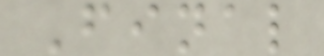Final
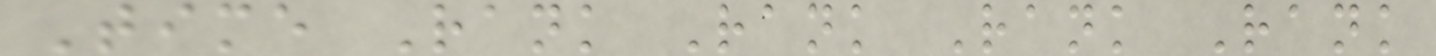Time Rank Rank Rank Rank
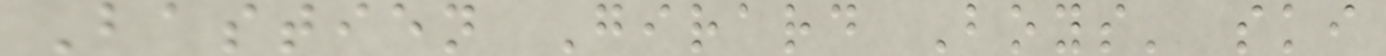Bastien Girard Boys' ski
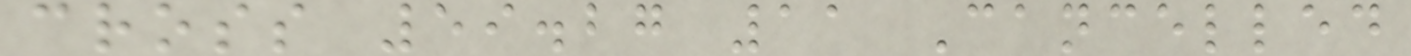cross 59.27 11 Cancelled
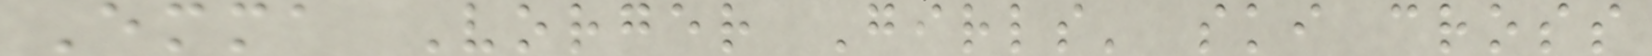Emma Vorger Girls' ski cross
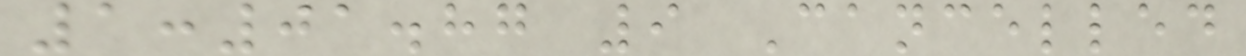1:01.87 9 Cancelled
